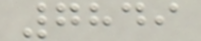7849
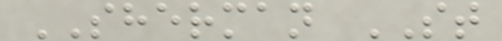SHERMAN ST
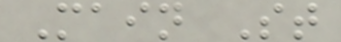Main St
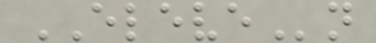ELEVEn
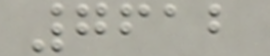7612
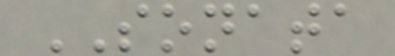SONATA
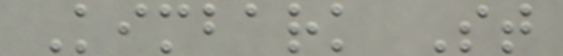Kimbark St
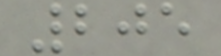205
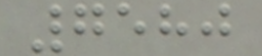7580
